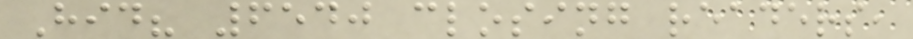Hid? 6540 closing readers,
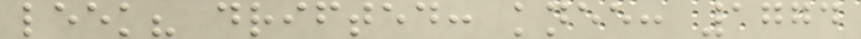leek? drifted: knee: 1774
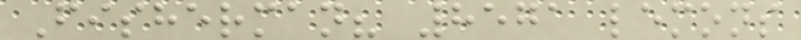Fisherman? 8571 lemons
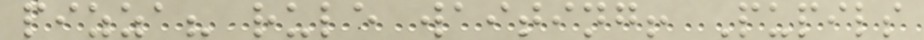pizza? rule waiting! Pupils
